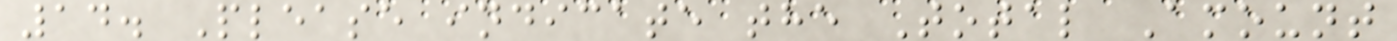14. Please indicate the Total Amount
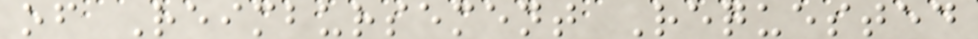of Reimbursement Requested
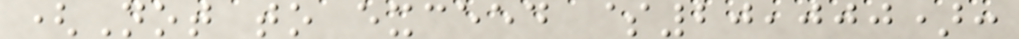(Not to exceed $20,000):
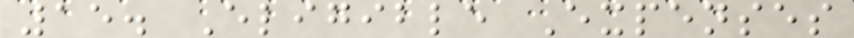15. Eligible Expenses
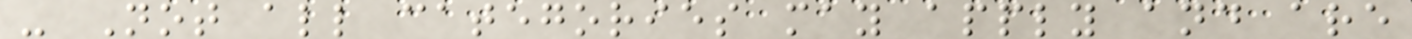- Not all categories may apply and are
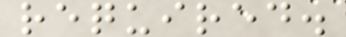required.
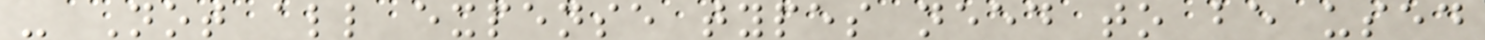- Not all expense types need to be used
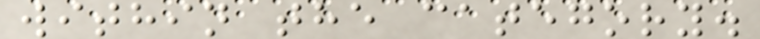within the category.
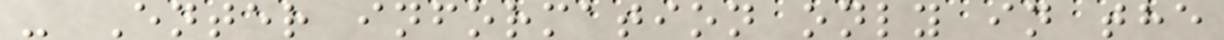- Enter information only in the
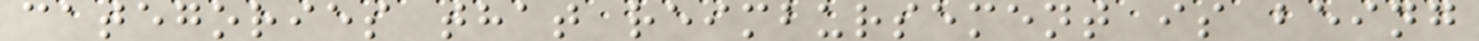categories that reimbursement is being
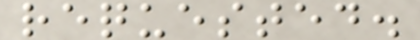requested.
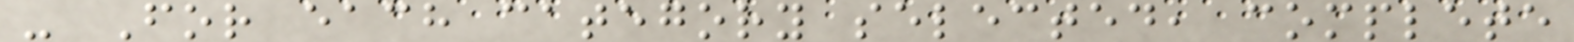- For each category selected, complete
